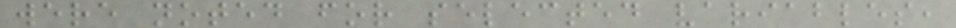were noted for selected variables,
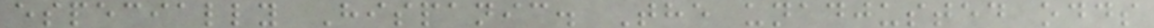especially Hispanic. The unadjusted odds
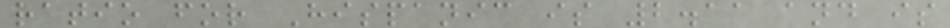ratio for Hispanic is 2.11 and is
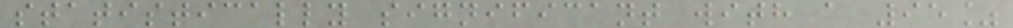statistically significant with a 95%
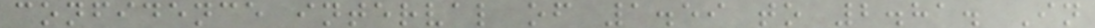confidence interval of 1.59 to 2.81. In
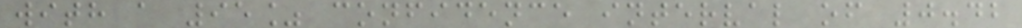with a 95% confidence interval of 0.42
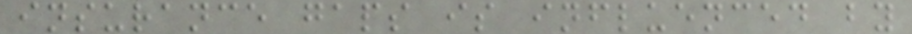insurance gaps is influenced by
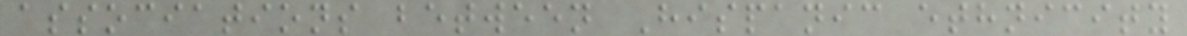associations between Hispanic ethnicity
